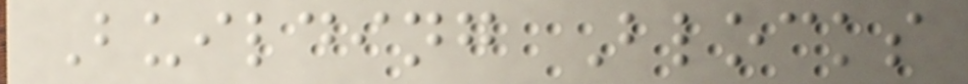Building Blocks
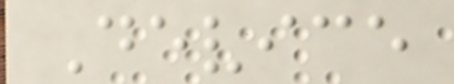Device
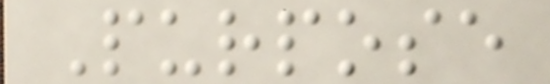Purpose
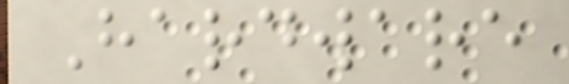Hardware
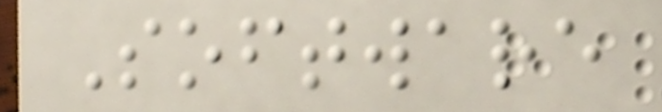Software
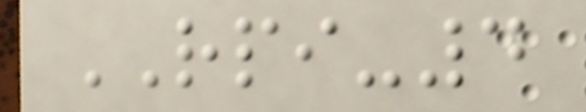RPI-4
